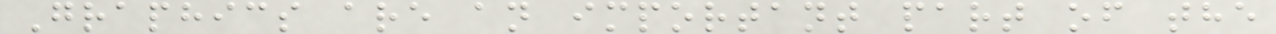Graphics are an important part of the
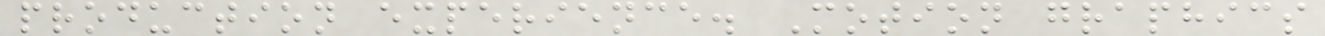production experience. Motion graphics
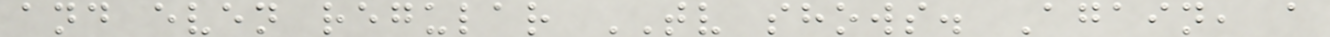and even regular TV shows. Again, a
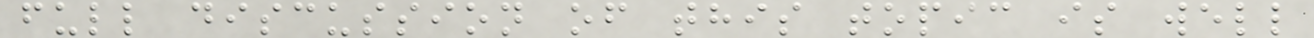full discussion of this topic is well
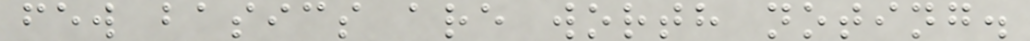few basics are worth noting.
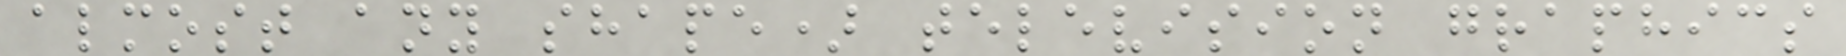almost any shape) television graphics
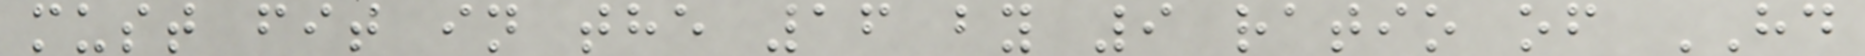must fit in the 16 by 9 ratio of HD
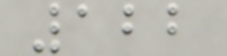122
